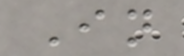In
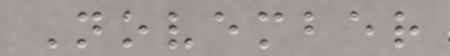November
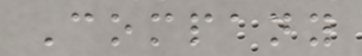Company
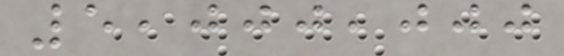5,000,000
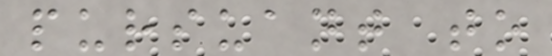pursuant to
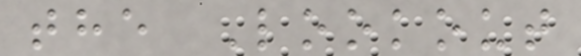the Lookout
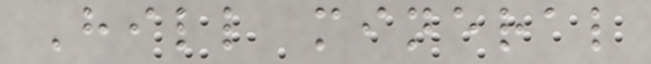Hill mineral
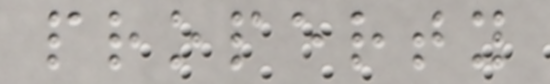property
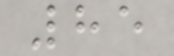85
